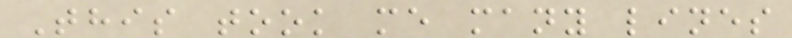This took me many lines
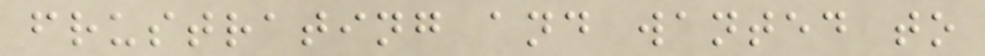frustrating and wanted to
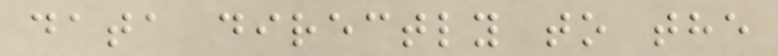data directly to the
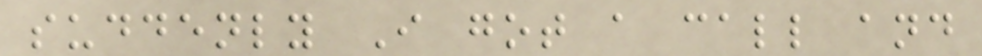suddenly I got a call and
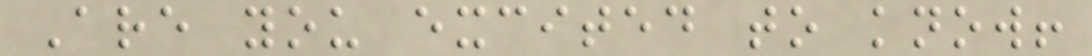Are you excited to know!
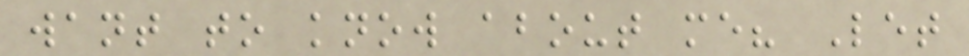want to know about me? Let
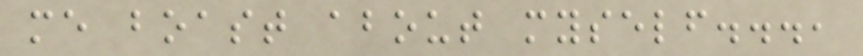me boast about myself...,
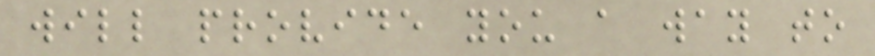will provide you a way to
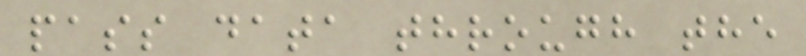pass data through the
